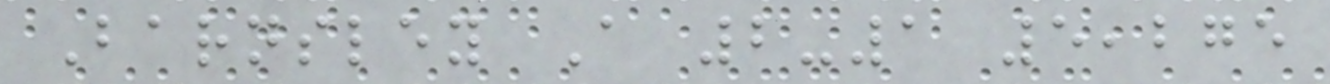Barnsley A 2-1 5,275
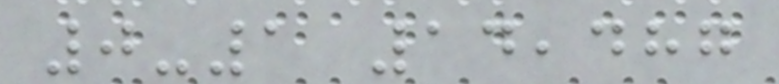0-1 14,487
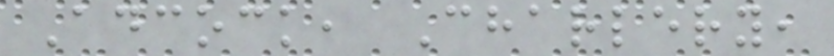Adcock, Charlery,
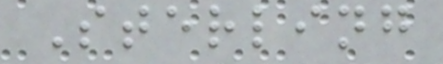Sterling
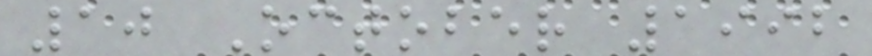10 October 1992
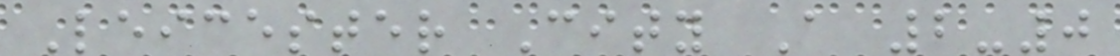Leicester City A 2-0
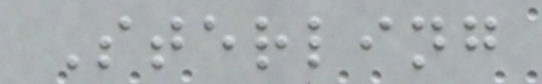Sterling
